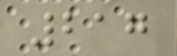217
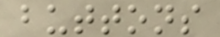buttons
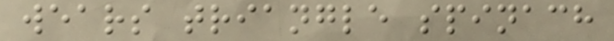wears triangle spinach
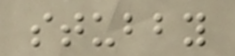stubby
